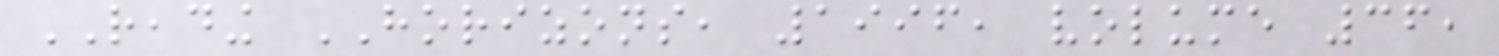READING HORIZONS, 1996, volume 36,
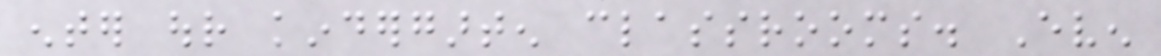enter our kindergarten classrooms. Even
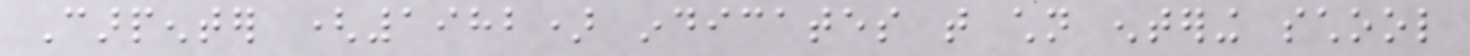Carpenter (1982) indicates that children entering school
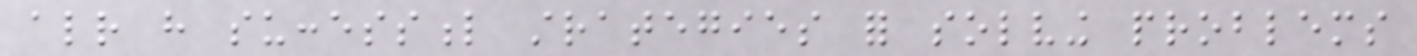already have successful strategies for solving problems
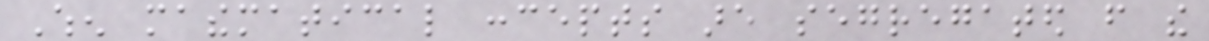When mathematical concepts are segregated from the
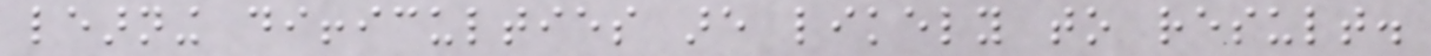learning difficulties are likely to result.
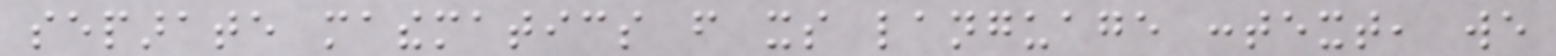separate mathematics from its language context, we
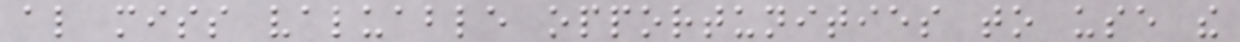also miss valuable opportunities to use the
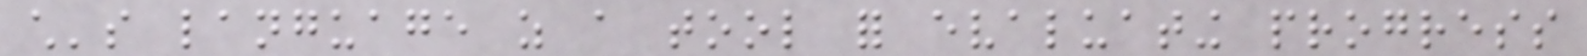child's language as a tool for evaluating progress
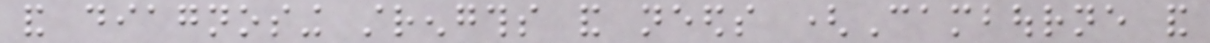and diagnosing strengths and needs (Cambourne and
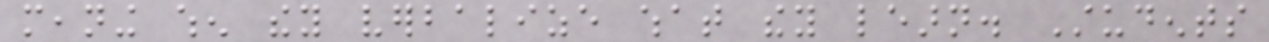meaning when they verbalize what they learn. Students
